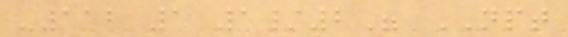-112 1 1/2" NPT
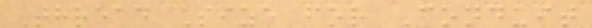Thread Size for Conduit
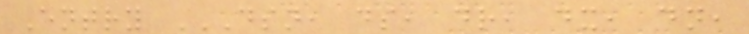Entry DSN, DS, DR, DX, DN,
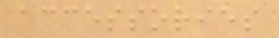accessories
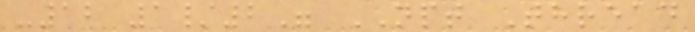-12 1/2" NPT Thread
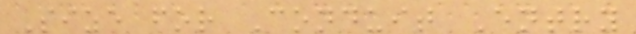Size for Conduit Entry
